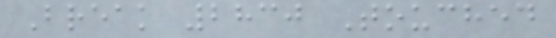Break 2830 Touched
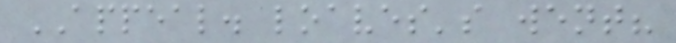APPEAL. loaves's went?
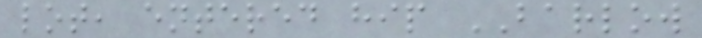lot, entered hip BARLOW
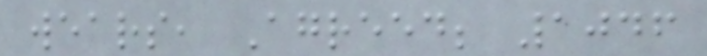wears, Agreed; 1046
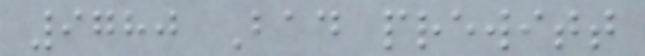9780 Bad prewitt
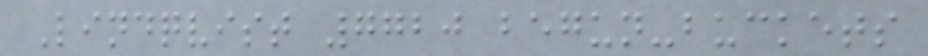Lindqvist 7720 begun-buckets
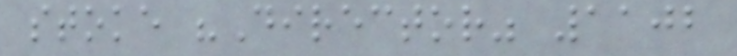stoke "Director" 1102
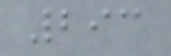293
